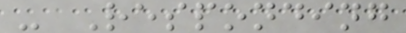- Responding
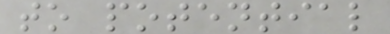to potential
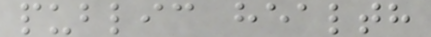public health
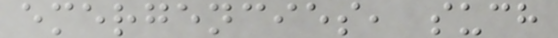emergencies, such
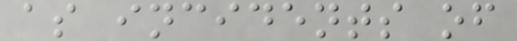as incidents of
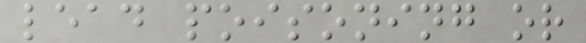lead poisoning or
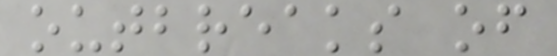outbreaks of
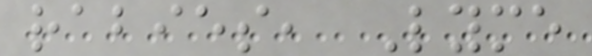rabies, Lyme
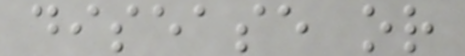disease or
